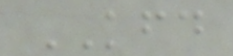KFD
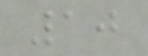10
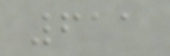611
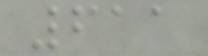611
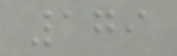179
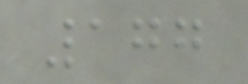177
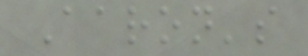Aaron's
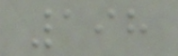198
